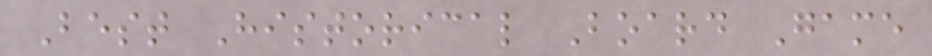Best Historical Board Game
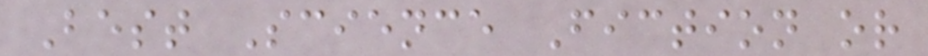Best Science Fiction or
